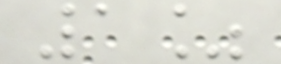1%
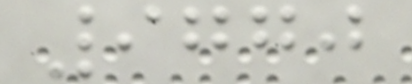9770
